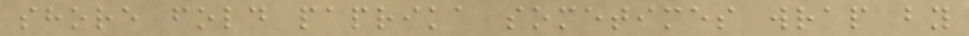shore fold paprika sometimes wrap by
